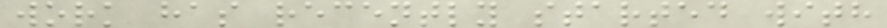work has recently started with
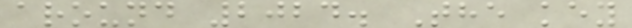around 2024. The key
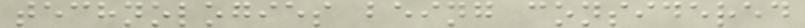technologies being considered
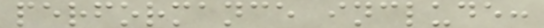performance include:
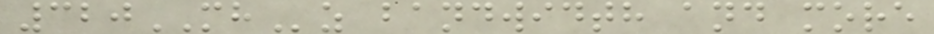320MHz bandwidth and more
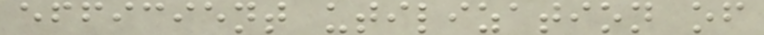efficient utilization of
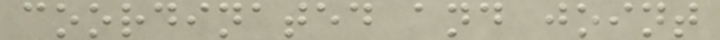coordinated and joint
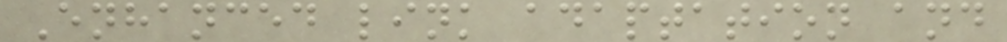Enhanced link adaptation and
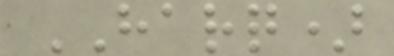HARQ)
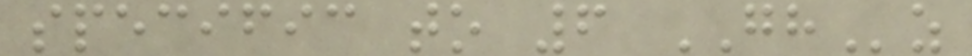specific to 6 GHz
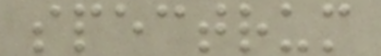spectrum
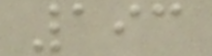193
